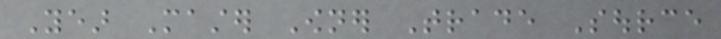Year Master Owner Trade Source
